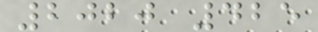2020 425
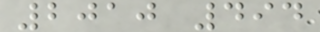2010 494
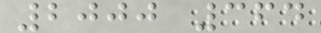2000 364
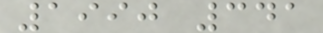1990 341
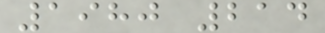1980 214
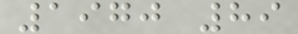1970 89
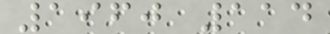1960 114
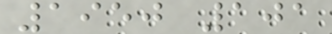1950 101
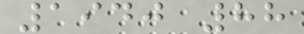1940 88
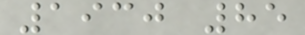1930 85
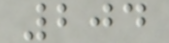204
